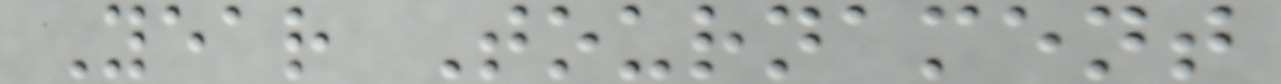Year Tournament
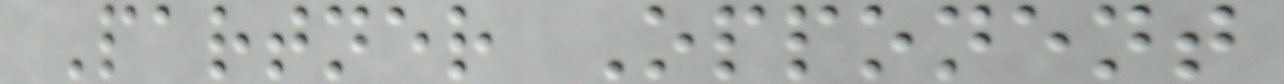Partner Opponent
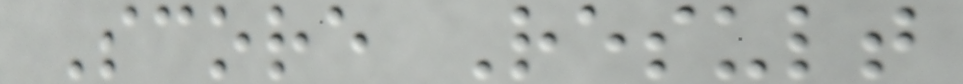Score Result
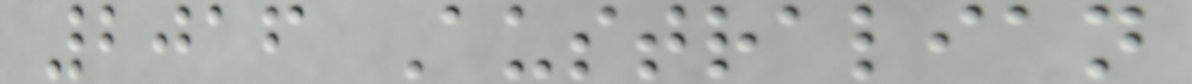2016 Australian
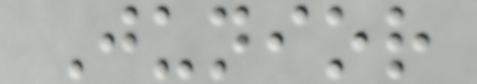Junior
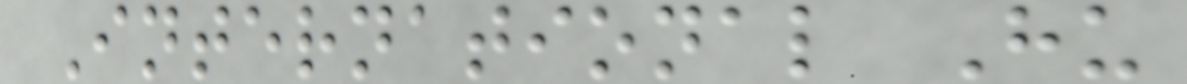International Hu
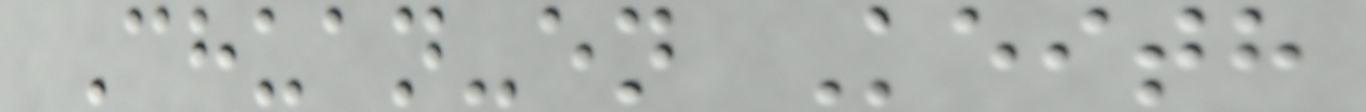Chuan-en Keith
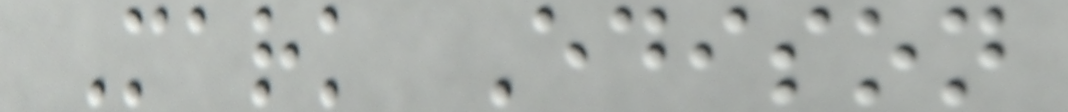Mark Edison
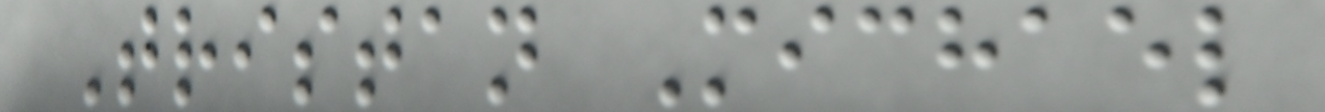Tristan Michael
